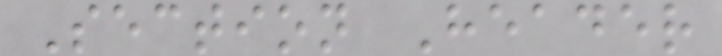Section Header
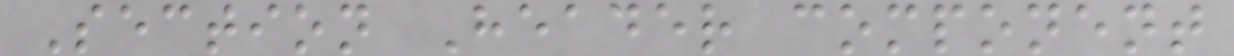Section Header component
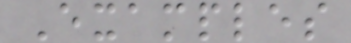Examples
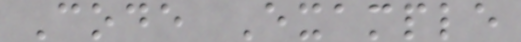Code Example
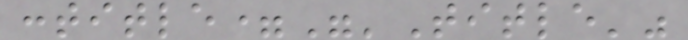:title="'Title'"
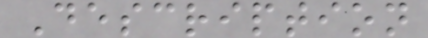Description
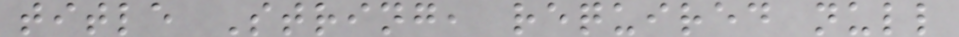title String, required null
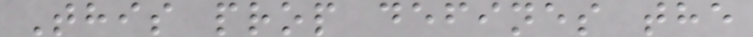This prop defines the
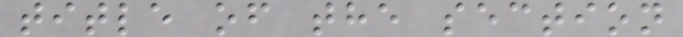title of the section
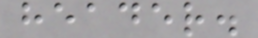header.
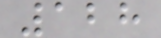128
